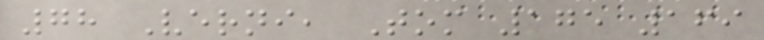78 Verni, Tom 175 169
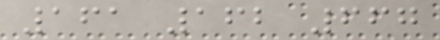161 162 667
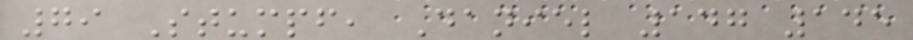79 Stumpf, Daniel 147 145
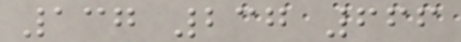137 237 666
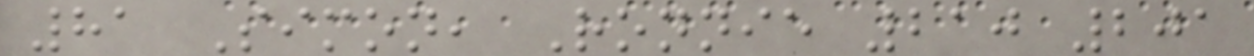81 Simon, Ronnie 210 201
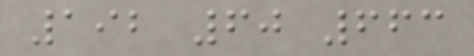192 60 663
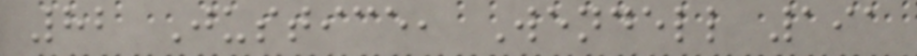82 Justice, Wendell 191
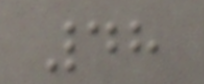48
